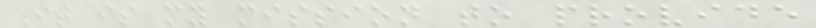It is my mission to provide
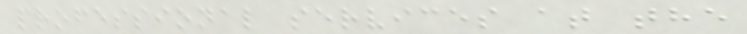professional services at the
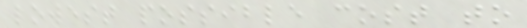lowest possible cost to
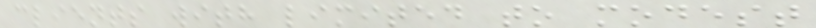clients with limited to modest
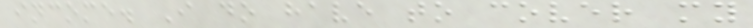income. I do have to cover my
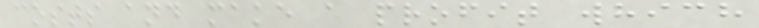costs and make a profit which
